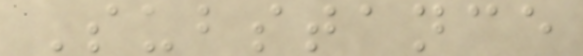Substance
